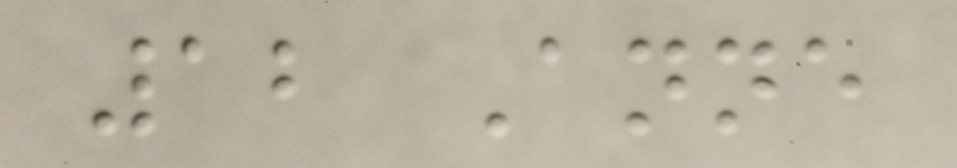12 Anne
